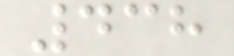438
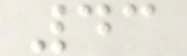43
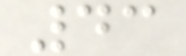43
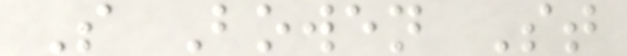S Bowen St
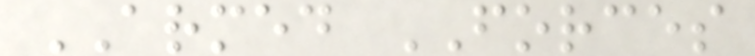ARMED FORCES
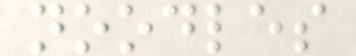noodles
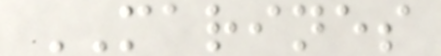MARINES
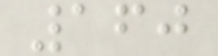160
